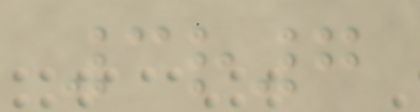3r7
